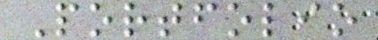Portfolio
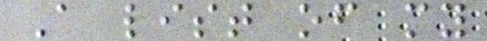A list of my
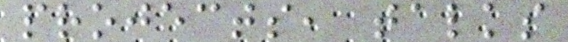projects, talks
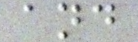and
